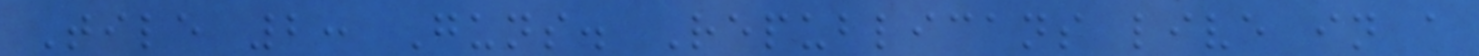Tile 2: Guns. Republicans live in a
